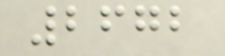2672
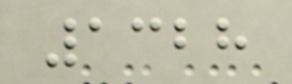1328
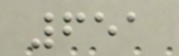651
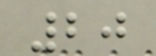20
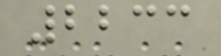2233
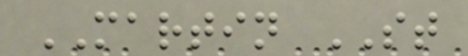MARTIN ST
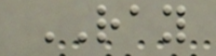RAY
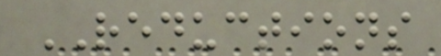REDUCTIONS
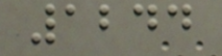1244
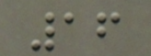16
